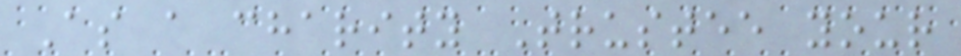As a charity Trustee your
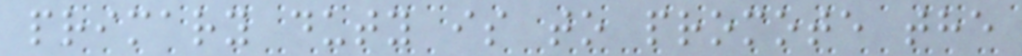primary duty is to promote the
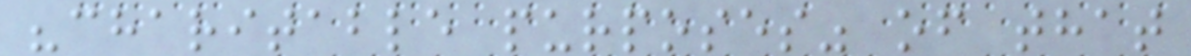"charitable purposes" of that
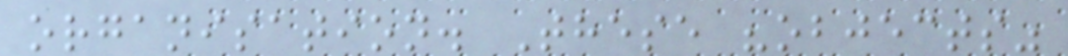organisation. These "objects"
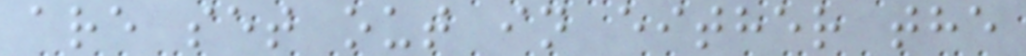are set out in either the
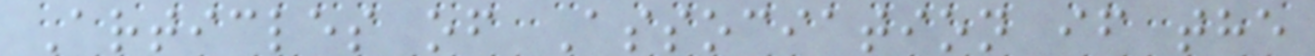Articles of Association if the
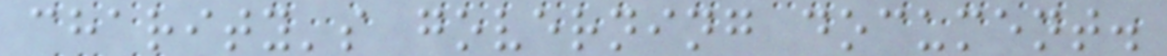charity's governing document.
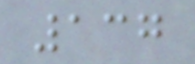137
